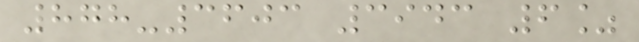878-3603 3943 6%
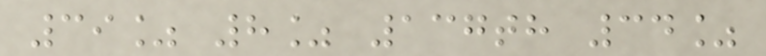39% 8% 137th 34%
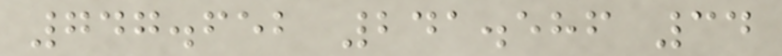747.652 241.586 34
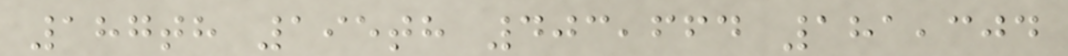187th 195th 403,664 181,304
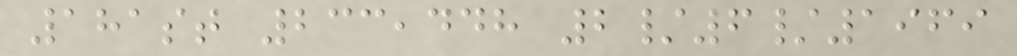181st 233,448 2/6/1969
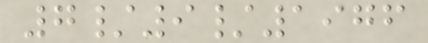7/9/1976
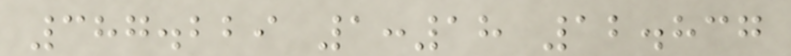387.229 1:18 12.837
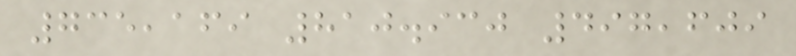735,169 810.930 497,609
